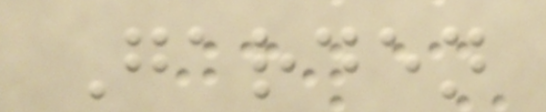Garden
